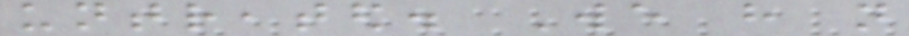untreated. We have not
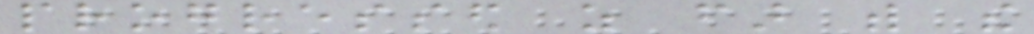progressed as far with the
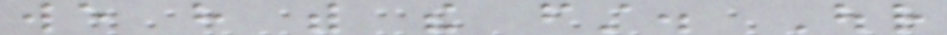we have with the first. Our
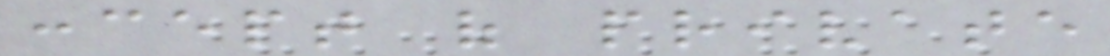concept of private
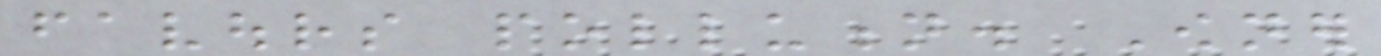favours pollution. Owner
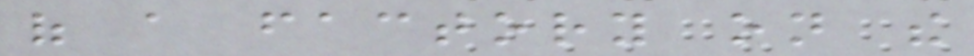of a factory on the
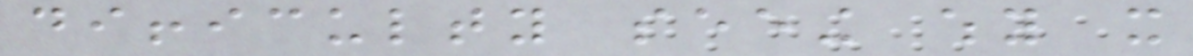difficulty seeing why it
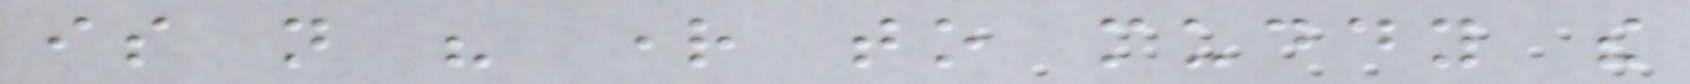is not his right to muddy the
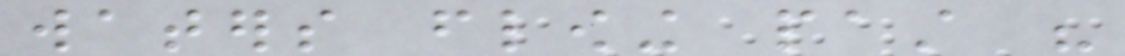waters flowing past his
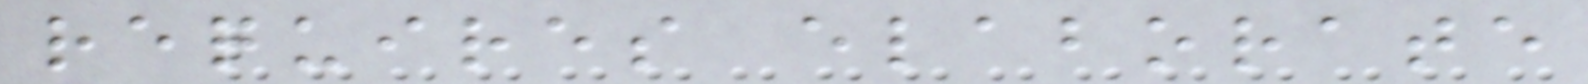requires elaborate
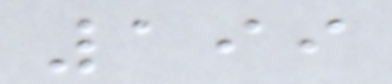199
